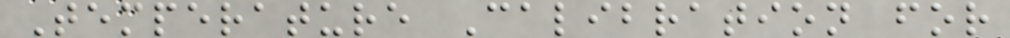Temperature Calibration for
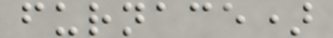furnace)
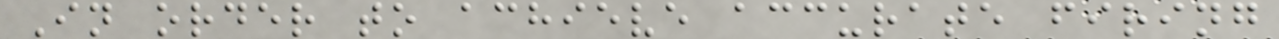In order to achieve accurate firing
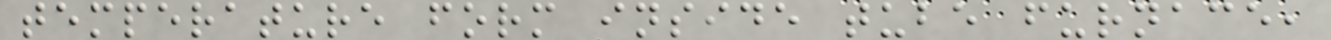temperature form inside tube furnace,
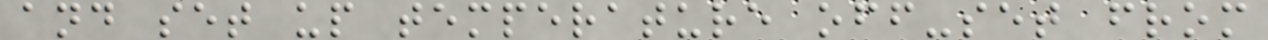and set up temperature off-set from
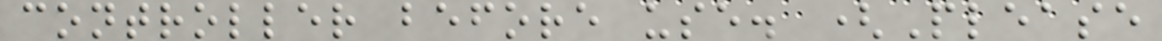controller before use. (Please
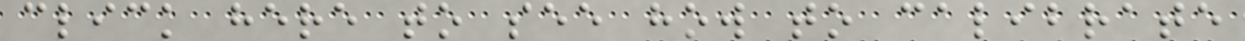click here to see how to calibrate
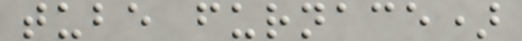tube furnace)
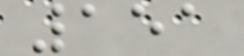151
